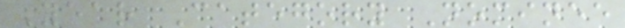Year Category Nominee
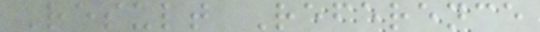Result Reference
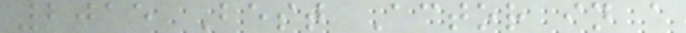2015 Best Actor in a
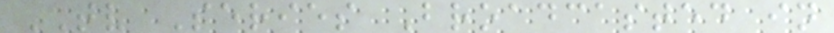TV Series Broadcasted in
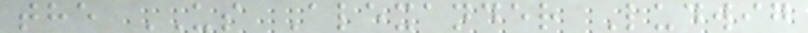the US Alexander Ludwig
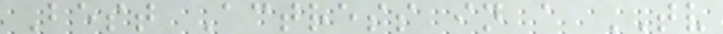Best Actress in a TV
